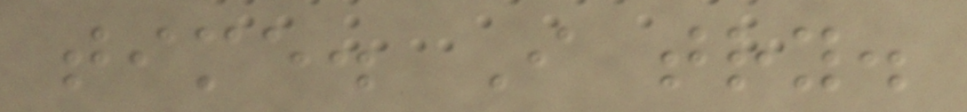time. I try.
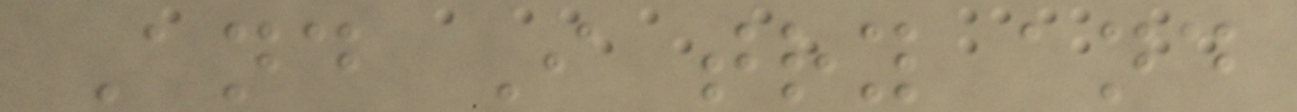And I try and
